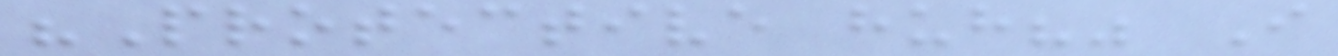"Protective huh?" I
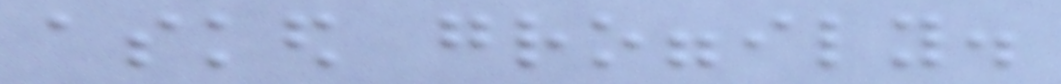asked groggily.
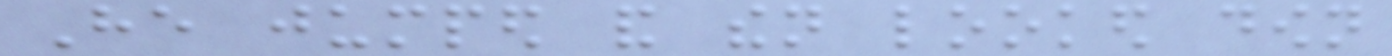He jumped and then looked down
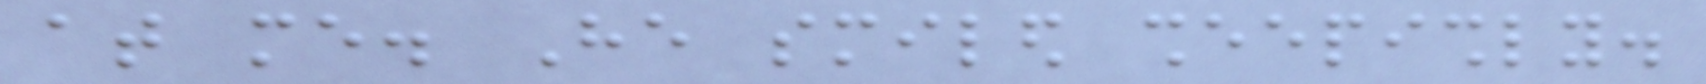at me. He smiled sheepishly.
